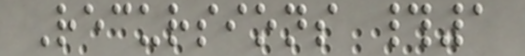Recursions #1
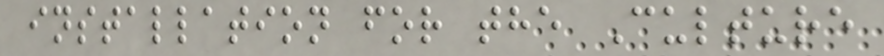installation for the Culture
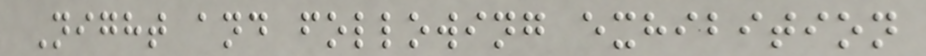Night and following exhibition
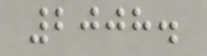2008.
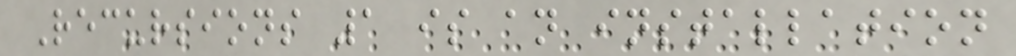Recursions 1 is an installation
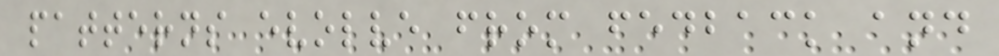patterns evolve from fedback and
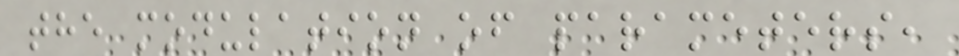the modulation of parameters,
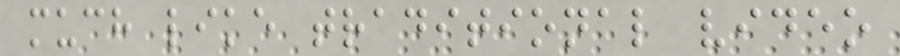much like traditional video
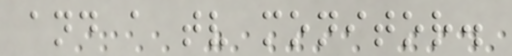and a tv monitor.
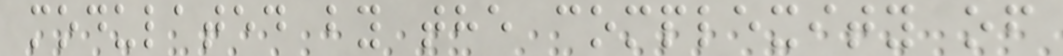modulated by the complexity of
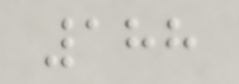188
